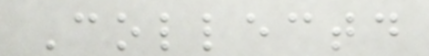Collectd
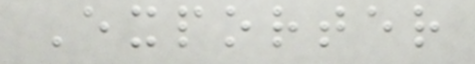Exporter
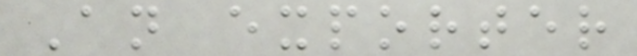An exporter
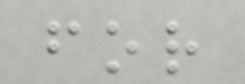for
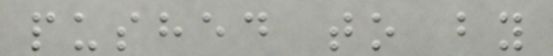pushed to by
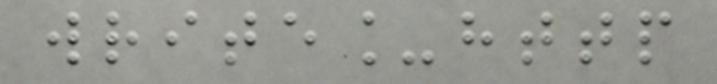write_http
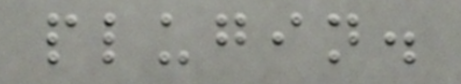plugin.
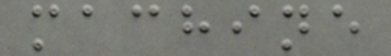machine
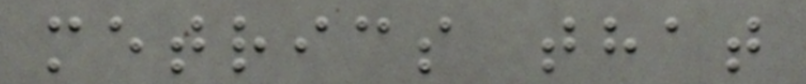metrics that
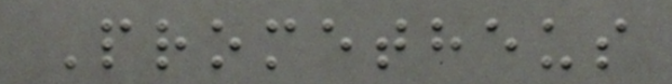Prometheus
